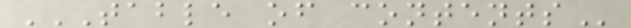TABLE OF CONTENTS
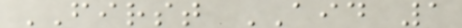FIRST AID 1
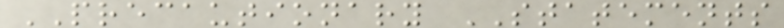PRECAUTIONARY STATEMENTS
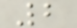2
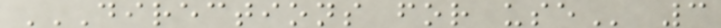DIRECTIONS FOR USE 3
